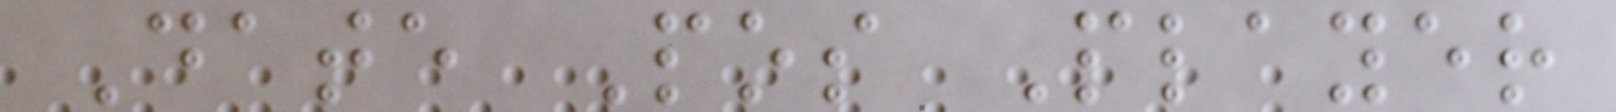Date Pos Player
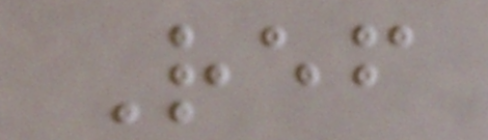Ref
